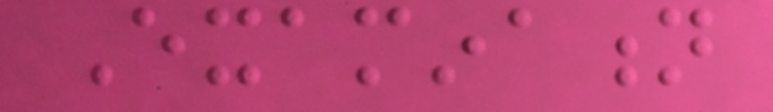Examination
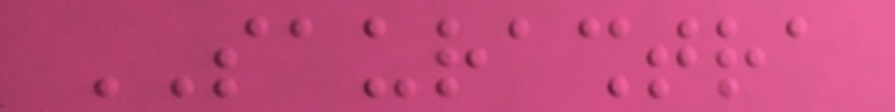SAURASHTRA
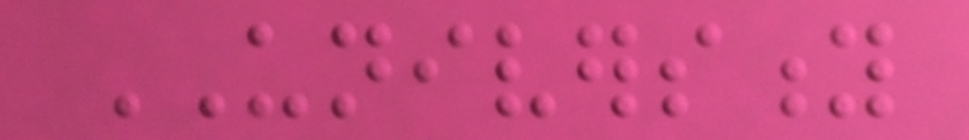UNIVERSITY
